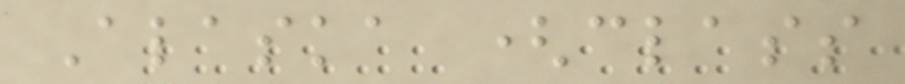Alaska (class
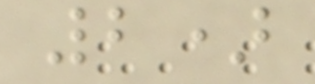2)
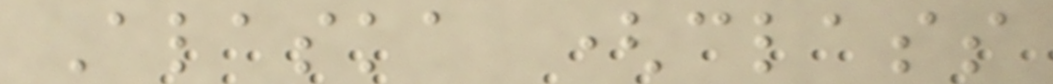Alaska (class
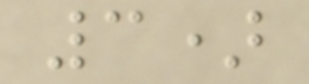3)
